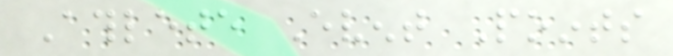Athlete Event Points
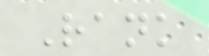Rank
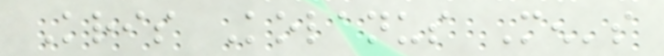Kris Kolanus Men's
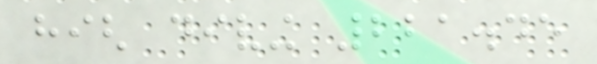high diving 221.45
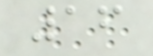16
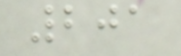201
